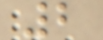2
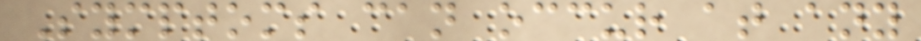Symptoms can occur at any
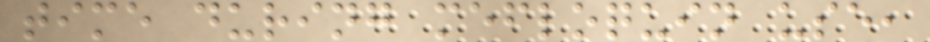time during mefloquin use,
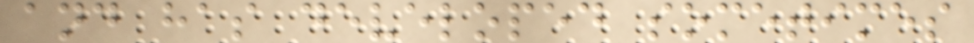and has developed sometimes
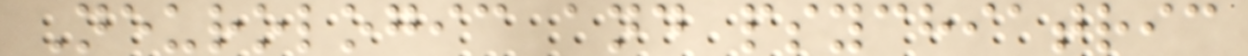Neurologic and psychiatric
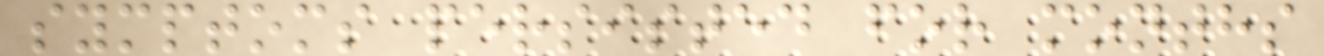symptoms persisted for months
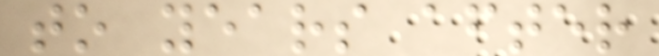to years after
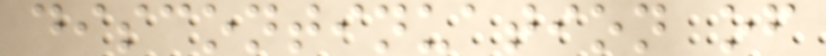discontinuation of
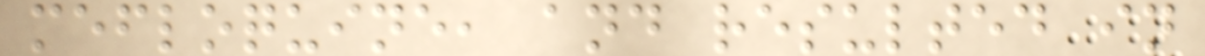mefloquine, and resulted in
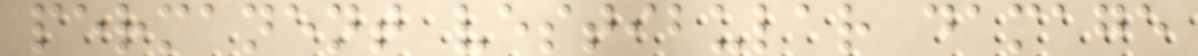permanent vestibular damage
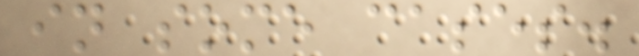in some cases.
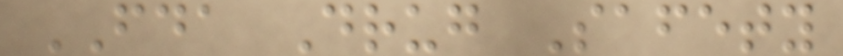FDA Drug Safety
